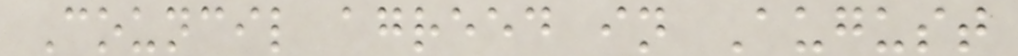Council agreed in August
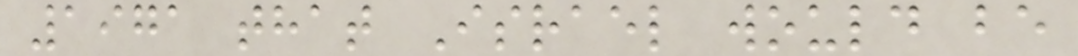1971 that Israel would be
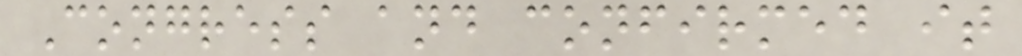Congress and confirmed it
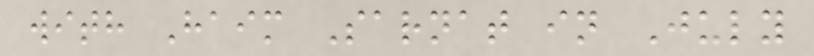with Haim Sarnat in July
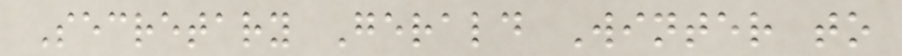Secretary Gerald Winter to
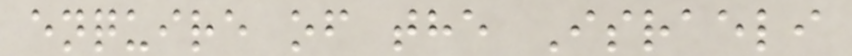enquire of the Israeli
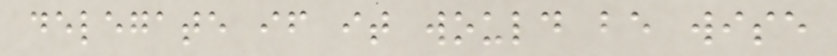delegate if it would be wise
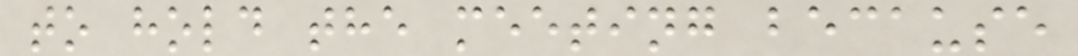to hold the meeting because
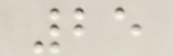25
